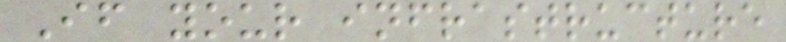If your infrastructure
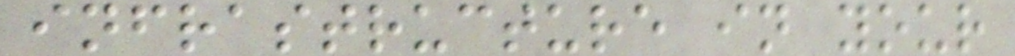infrastructure in your
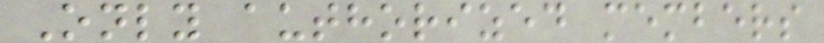Only authorized members
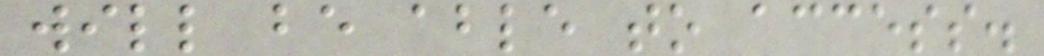will be able to access.
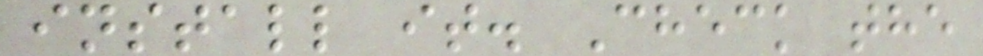install it. Check the
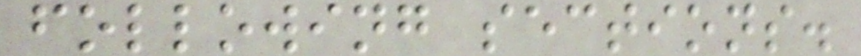following sections.
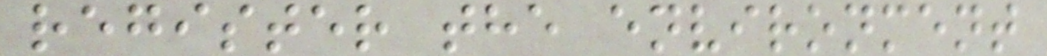register the environment
